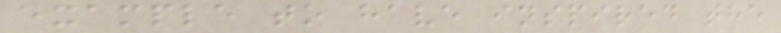example to have inspired the
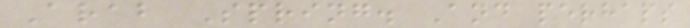Arab Spring. And perhaps
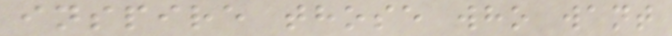inspire those who want
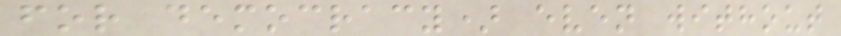for democracy) even without
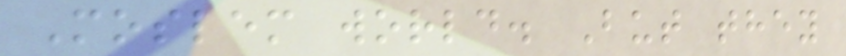Moslem world. But they
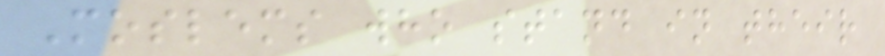Moslems who stand in their
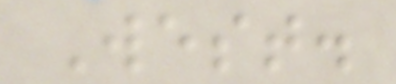West.
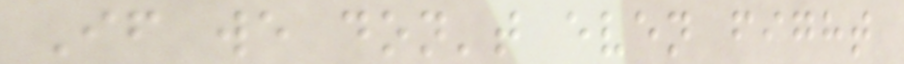If we don't even fight
